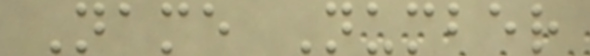Name Number
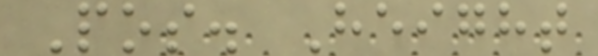Pos. Height
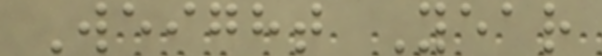Weight Year
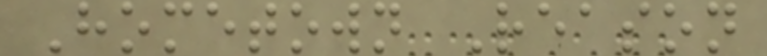Hometown Reason
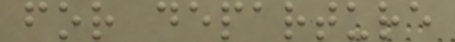for departure
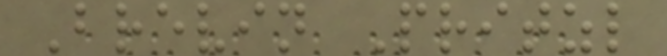Brevin Pritzl
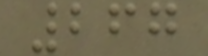267
